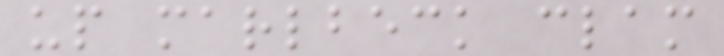up marlbeck clam
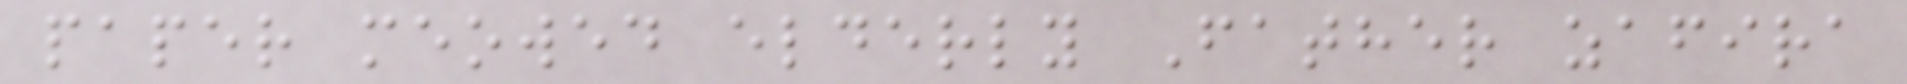paper meowed elderly Father zafira
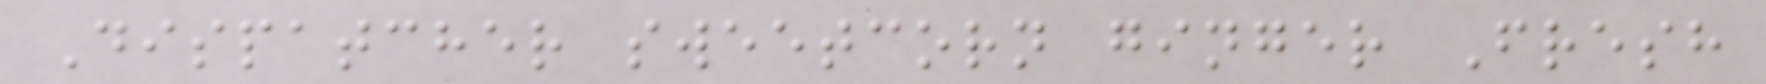Dispatcher sweetcorn ginger Fresh
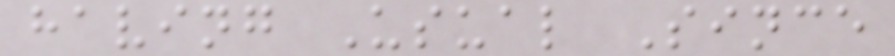having Usual Since
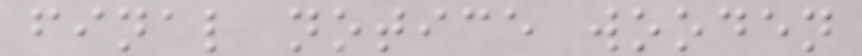final notice wooden
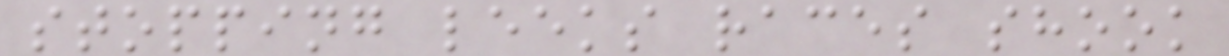stopping leeks races shook
